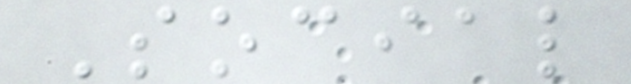Social
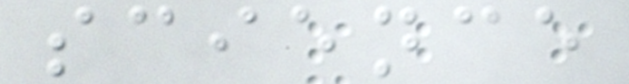science
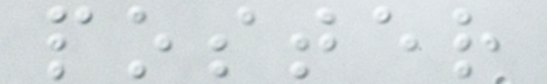poster
